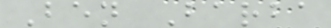Ben Barba
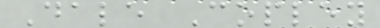Dale Copley
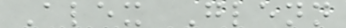Alex Glenn
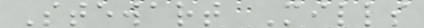Stewart Mills
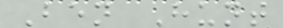Ben Hunt
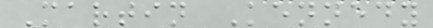Martin Kennedy
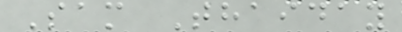Sam Thaiday
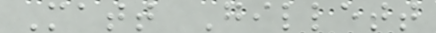Matt Gillett
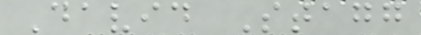David Stagg
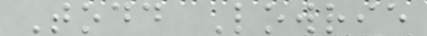Todd Lowrie
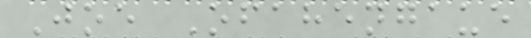Joe Ofahengaue
